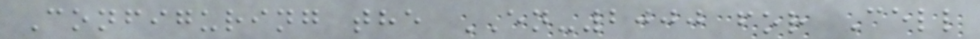Configuring the EN-2000 for Cell
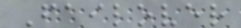Failover
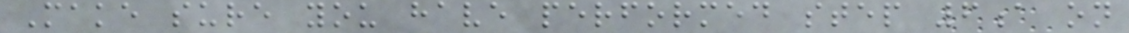Make sure you have performed step 6a on
